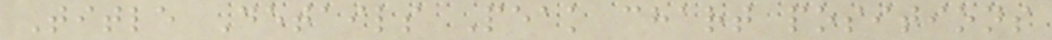Title Details Peak chart positions
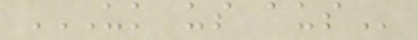UK US AUS
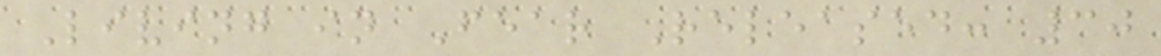Living in Fear Released: 30
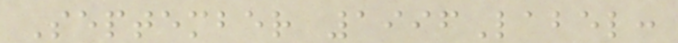September 1996Label:
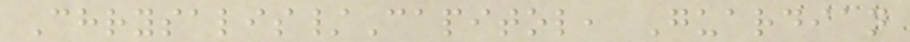Chrysalis/Capitol, Guardian
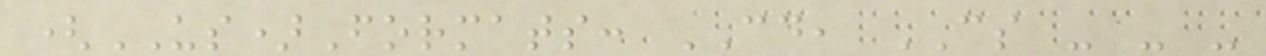(US)Formats: CD, CS - - -
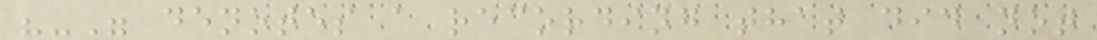"-" denotes a recording that did not
